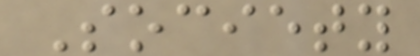Society
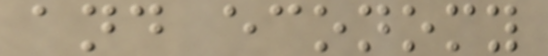and economy
